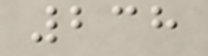238
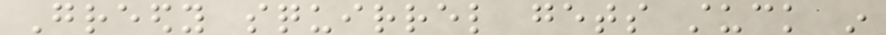Greedy squirrel gets stuck in
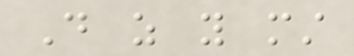Do as you must
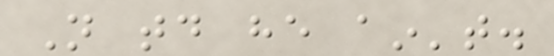Not today he ain't.
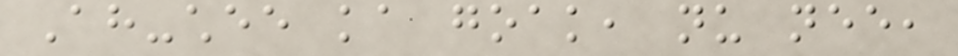Ah-chee ka goak, nu nee,
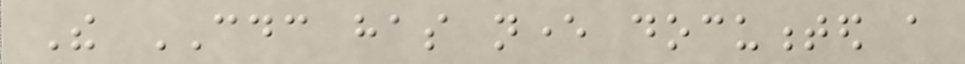The CDC has never documented a
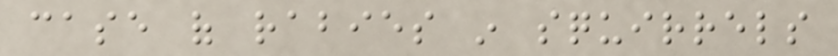case of rabies in squirrels
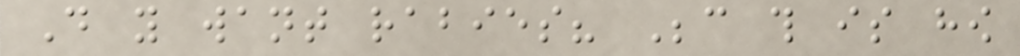Do you want rabies? Because this is how
